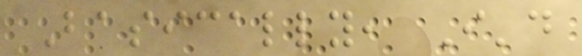Basically, I'd
